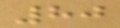80
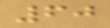60
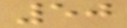50
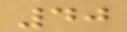40
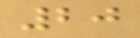20
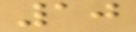10
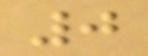0
